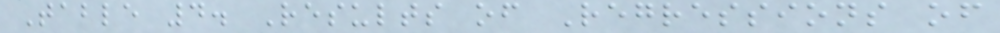Table 4. Results of Regressions of
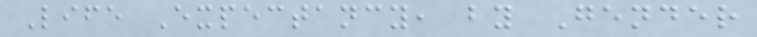Life Expectancy, by Gender
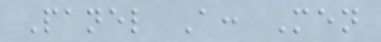Panel A: Men
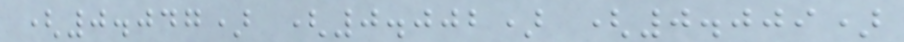(0.047) (0.002) (0.009)
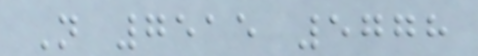N 7515 5778
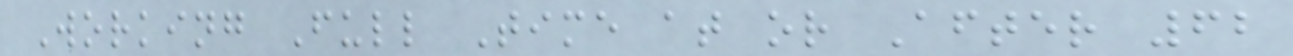Working Full Time at or After 62
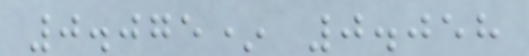0.075* 0.058
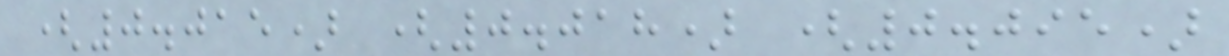(0.015) (0.018) (0.095)
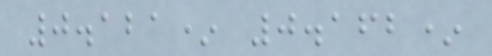0.121* 0.162*
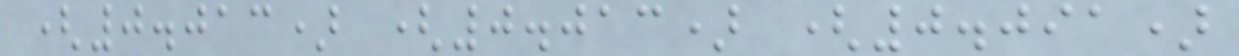(0.013) (0.013) (0.091)
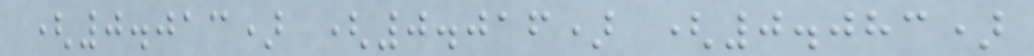(0.013) (0.016) (0.083)
